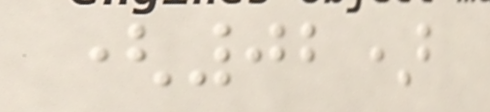(02)
